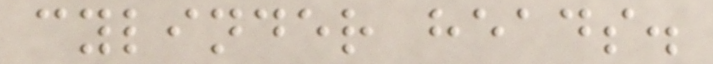cylinder heads.
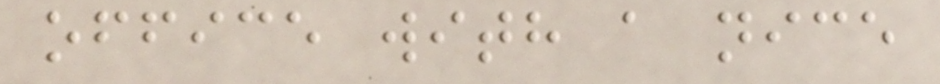office with a nice
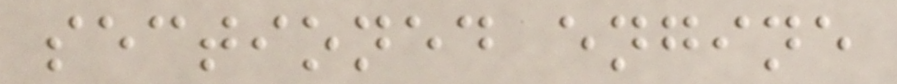sectioned engine
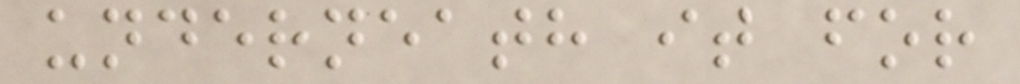underneath it for
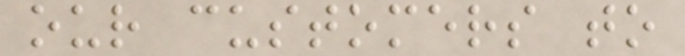our customers to
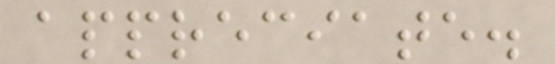appreciate.
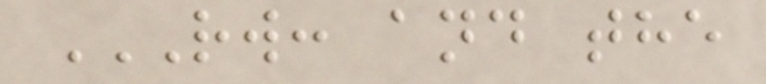RW: AND THE
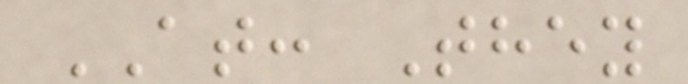AT: They
